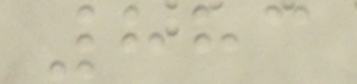883
